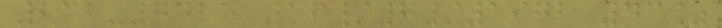232-7425 16/7/1972 43%
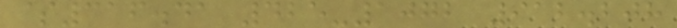$316.41 425-1072 912.208
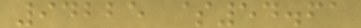94225 $54.61
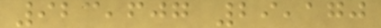923,607 29,170
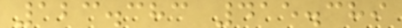123.383 415.389
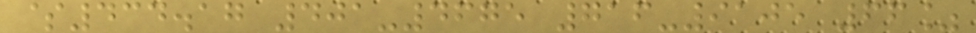$434.17 401-4675 716-9105 66%
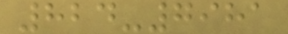824-7981
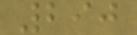290
